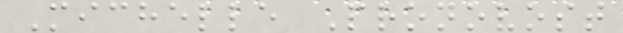Michelle Pronovost
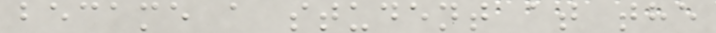became a student at the
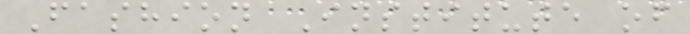Fashion Institute of
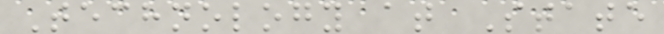Technology at State
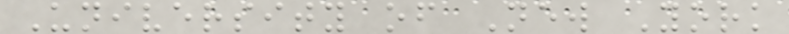University of New York
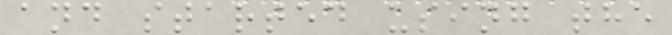and started using the
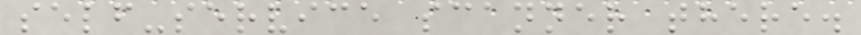self-service scanner there.
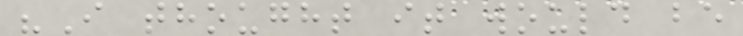"I thought it would be
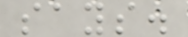says.
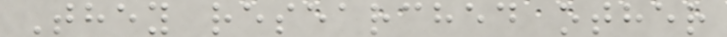They researched other
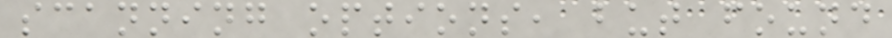scanning options, but found
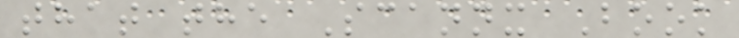that the Scannx Book
